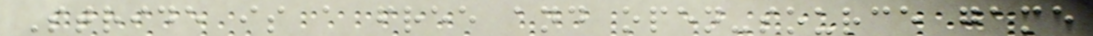Stride is a free and open-source game
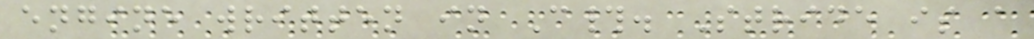engine written in C#. Stride is a
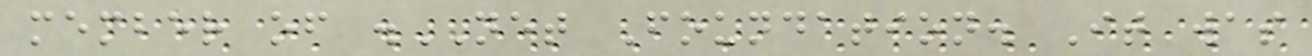member of .NET Foundation. It was
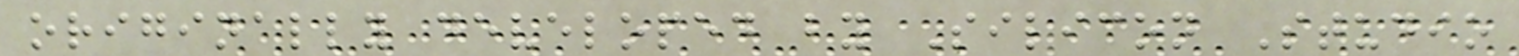originally developed by Silicon Studio
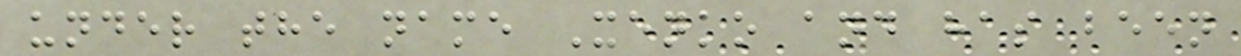under the name Xenko and has been
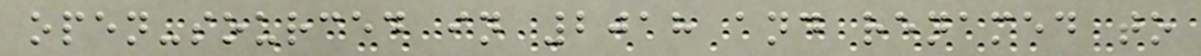open-sourced in 2018 and renamed to
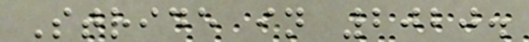Stride in 2020.
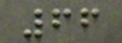66
